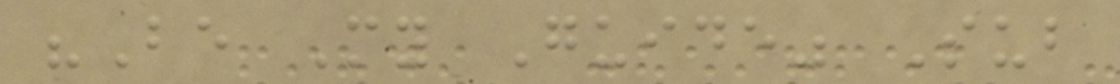"Be My Guide" Sub
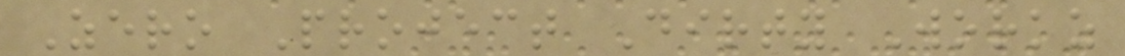Zero Project Dirty Workz
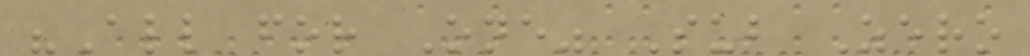"All for One" Sub Zero
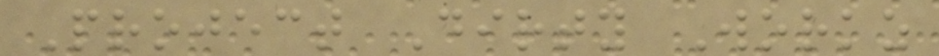Project Dirty Workz
